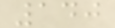140
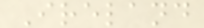Ireland
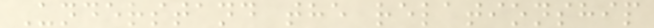Understand the relationship
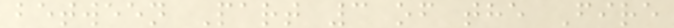between Part 3 of the Fire
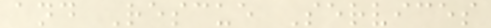and Rescue Services
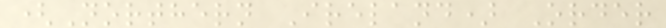(Northern Ireland) Order
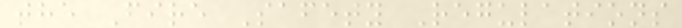the Fire Safety Regulations
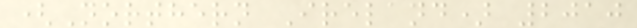(Northern Ireland) 2010
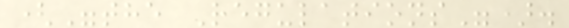("the Regulations").
